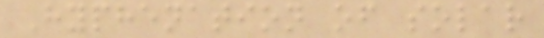Hyphenation of solar
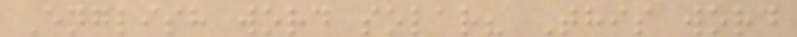English word solar? This word
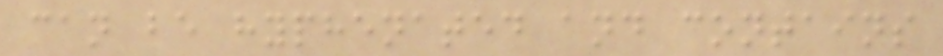can be hyphenated and contains
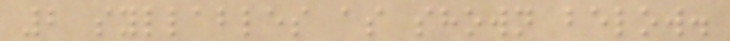2 syllables as shown below.
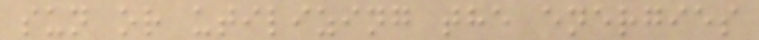sun or utilizing the energies
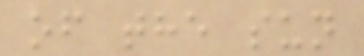of the sun
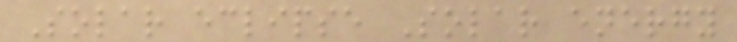Solar eclipse Solar energy
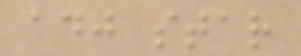adj star
